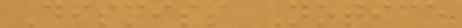Dismiss Notice
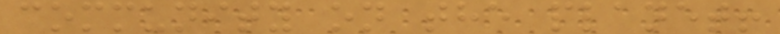community on the planet!
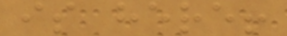is here!
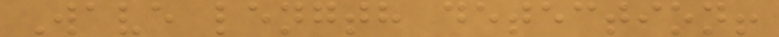Wave length detection!
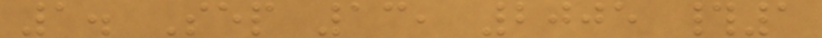1. Sep 13, 2005 #1
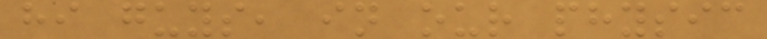hi guys, in our physic
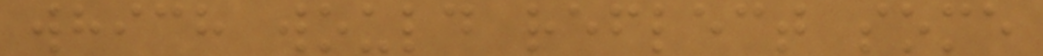which would reflect some
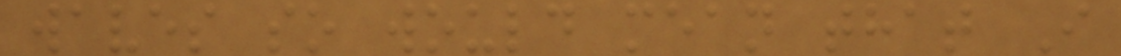waves so would mean that I
